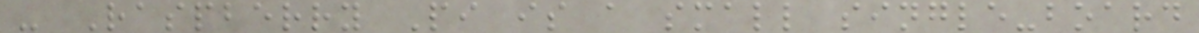- Raspberry Pi is a small single-board
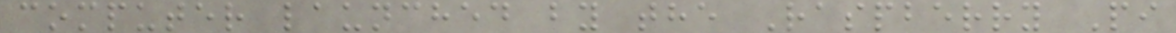computer launched by the Raspberry Pi
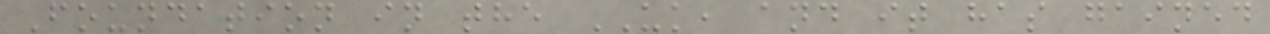Foundation in the UK, and it has gained
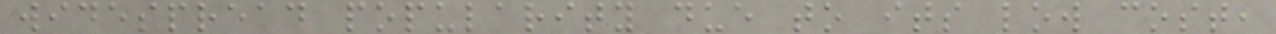widespread popularity due to its low cost,
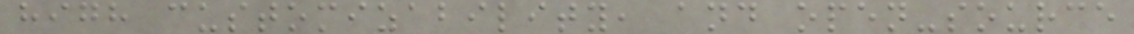high customizability, and open-source
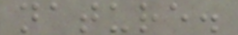nature.
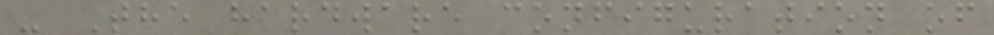- The hardware configuration of
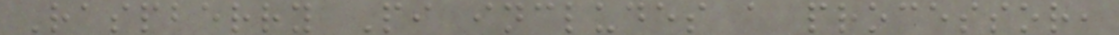Raspberry Pi includes a processor,
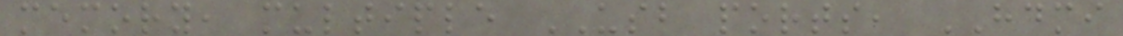memory, multiple USB ports, HDMI
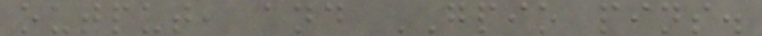output, and GPIO pins.
